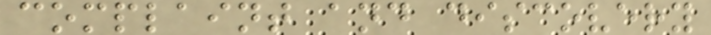complaint and discovery
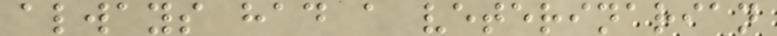always had a veterinarian
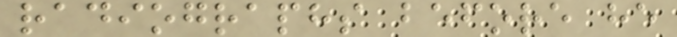radiographs before he
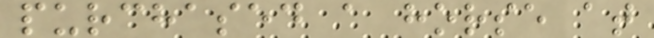purchased a horse at
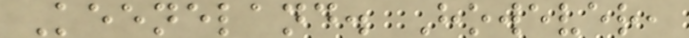Keeneland. However,
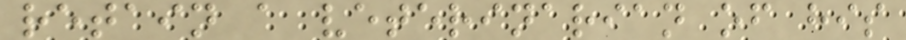retain a veterinarian of his
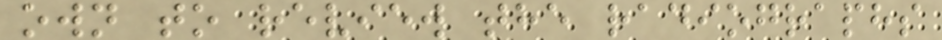own to review the radiographs
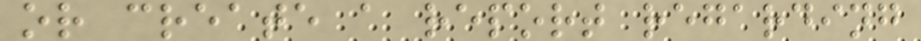or create a report regarding
